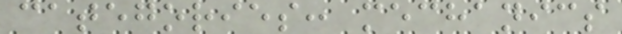categories: mechanics
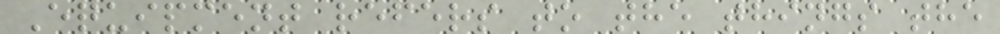Equipment refers to the things the
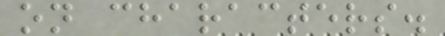on characters.
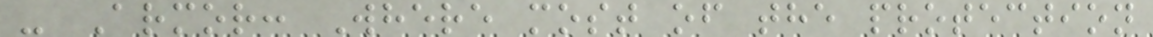- Armor: Where most of the protection
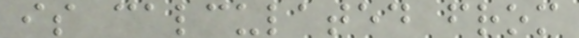is calculated from
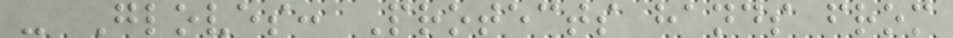- Gloves: Protects hands from
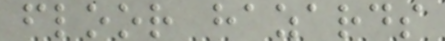floor hazards
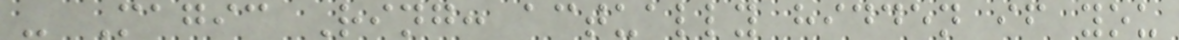- Magic Ring: actually hidden if you
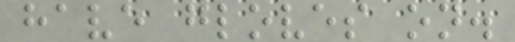have gloves on.
